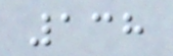138
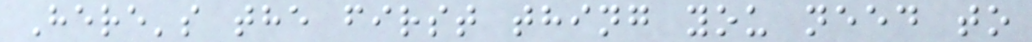Here's the first thing you need to
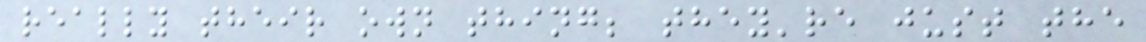really their own thing; they're just the
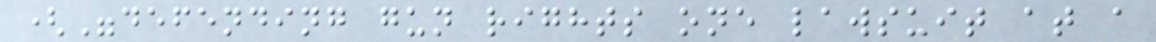("defending gun rights one lawsuit at a
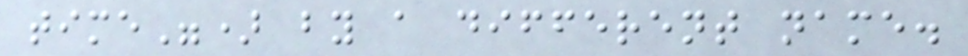time") by a different name.
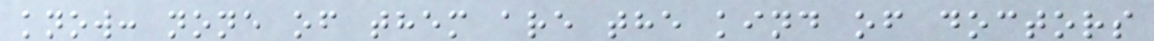know: none of them are the kind of doctors
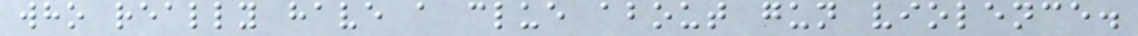who really have a clue about gun violence.
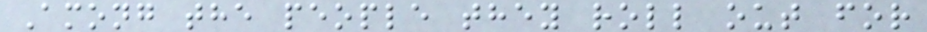Among the people they roll out for
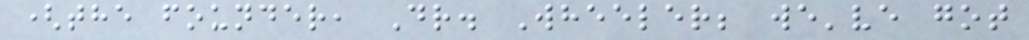(the founder, Dr. Wheeler; we've got
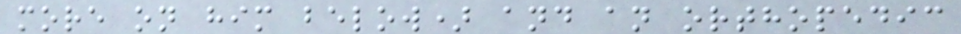more on him below) and an orthopedic
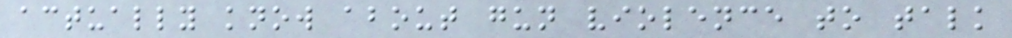actually know about gun violence to talk
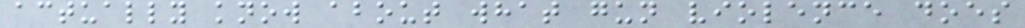actually know about what gun violence does
